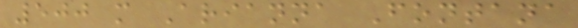500 m Arianna Fontana
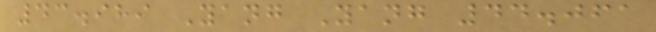43.989 Yang Yang 44.061
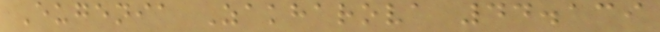Eugenia Zakharova 44.139
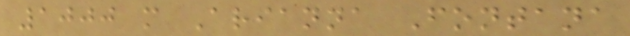1000 m Arianna Fontana
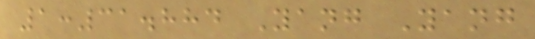1:31.884 Yang Yang
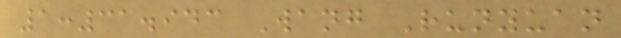1:31.943 Wang Runyuan
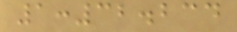1:32.234
